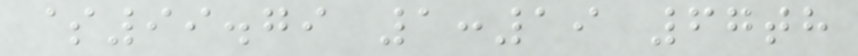$99.79 1:19 67th
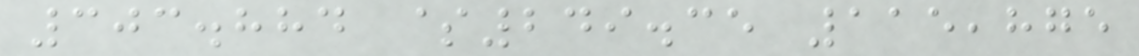303.884 $249.35 115,875
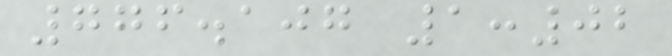776.107 1:02
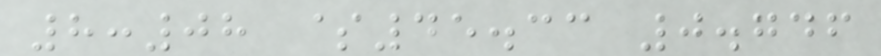8:08 $45.33 0.746
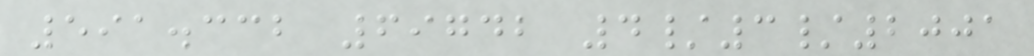591.332 69742 4/3/2001
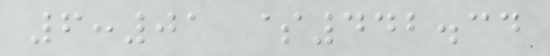6:01 $442.34
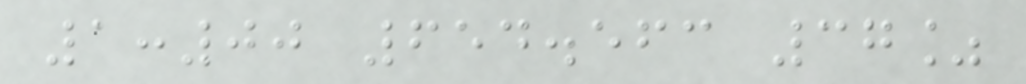1:00 654.563 37%
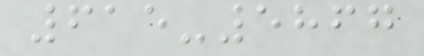615-5867
